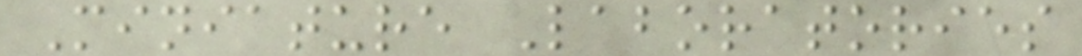Miniature Laboratories
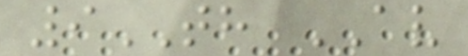9TH AV
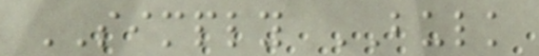SIMPLY BULK
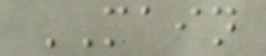MAIN
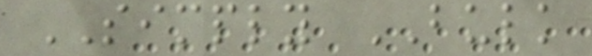SIMPLY BULK
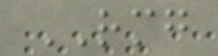RMG
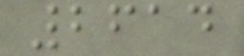2614
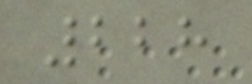228
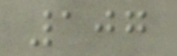107
